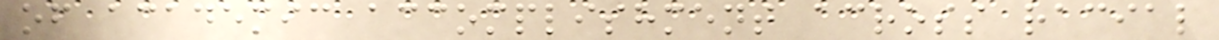of academic accomplishment across racial
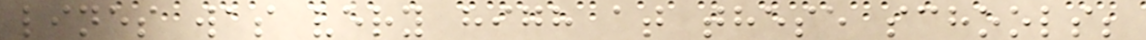lines was very high at these schools;
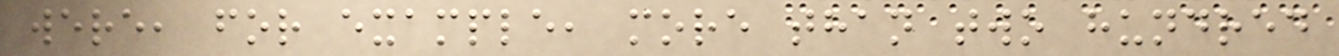were, for example, more than two hundred
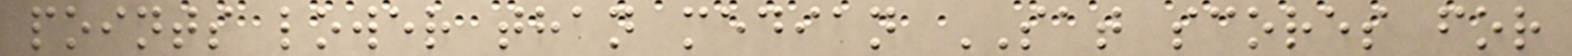points lower than median SAT scores for
